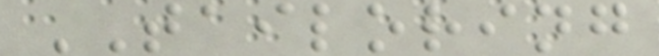TAILORING
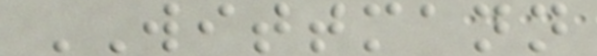WITTMANN
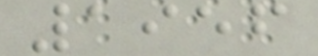1956
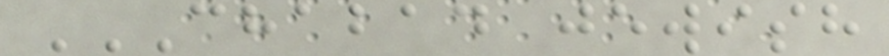CHABAD JEWISH
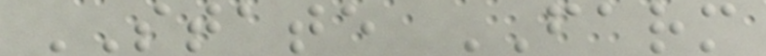STATE FARM
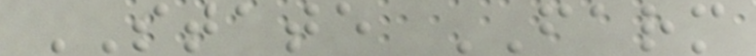STATE FARM
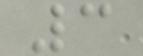3
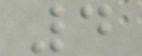4
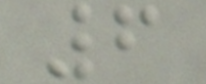6
